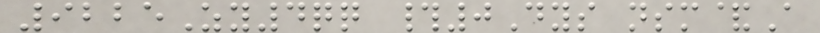9225Zy4qq #0Dys nsm&A
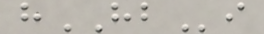hHBi
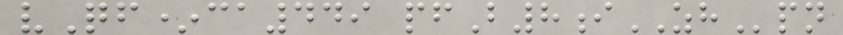vQf*ca449 pfB8iZHpn
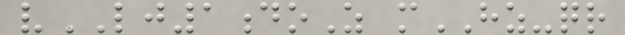vLJ1doZ mHZ-qr
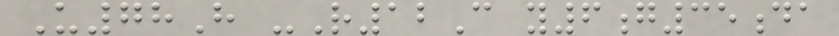U78H -R12C y6g35da
